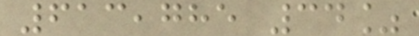613,785 34%
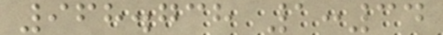968.738 1:34
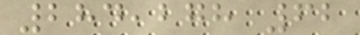284,278 62
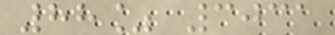88% 3031
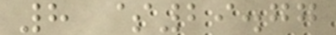8 $29.77
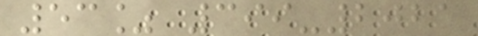53% 399-2021
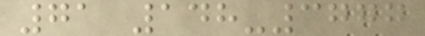71 148-3777
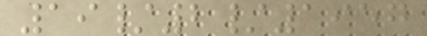19/2/1957
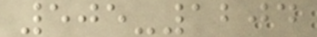505-1204
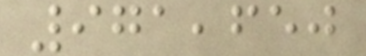971,650
